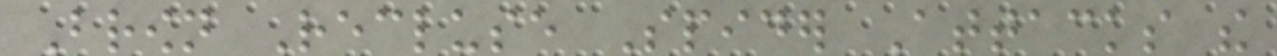Brown Recluse Spider Attacks the
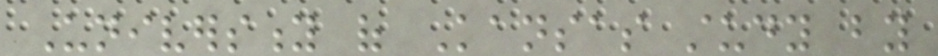University of Kansas study by
